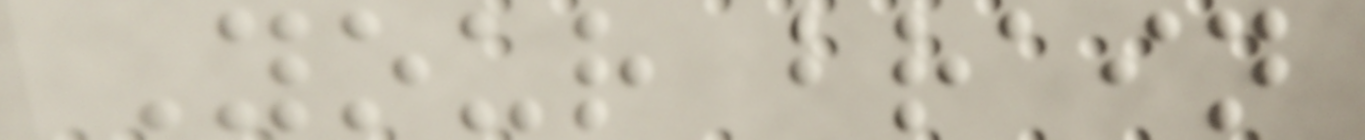Your brain
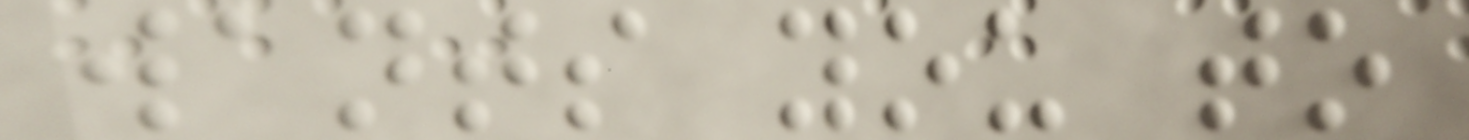wants you to
